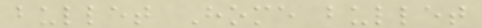bullet Home bullet
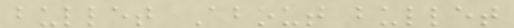bullet About bullet
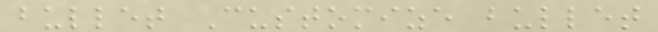bullet Customize bullet
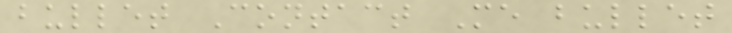bullet Contact Me bullet
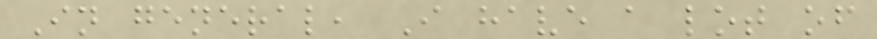In general, I have a lot of
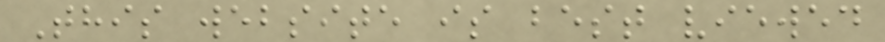This website is best viewed
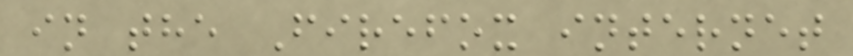in the Firefox internet
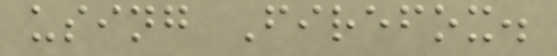using Firefox.
